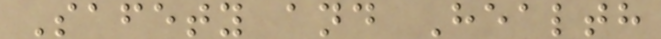Safety and Health
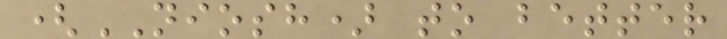(NIOSH) to better
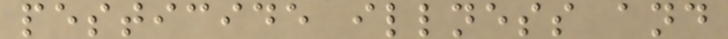pesticide illness and
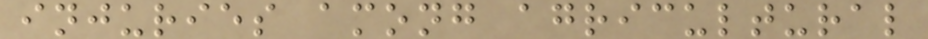injuries among agricultural
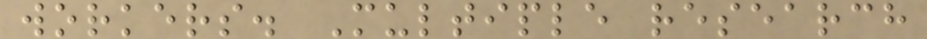workers. Multiple research
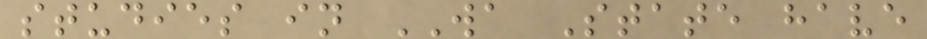studies in WA State have
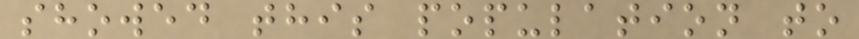showed this population to
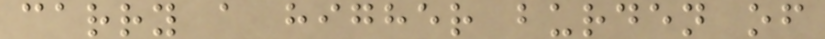carry a higher burden of
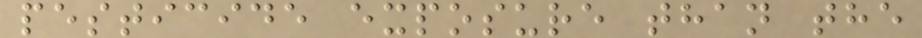pesticide exposure than the
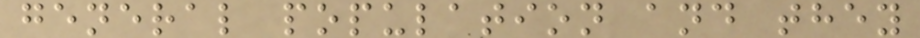general population and they
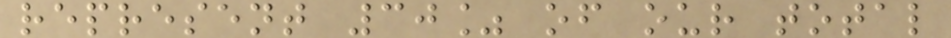represent 30% of our total
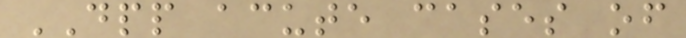DPP acute cases of
